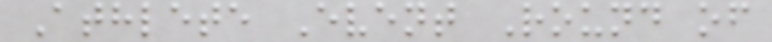Athlete Event Round of
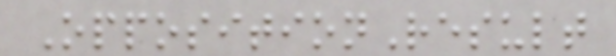OppositionResult
